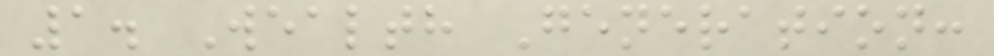1. Wealth Generation:
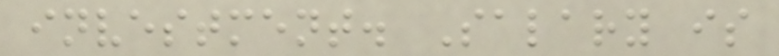investment. Salary is
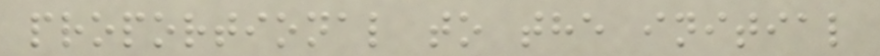proportional to the initial
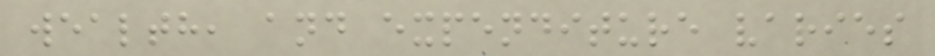wealth, and expenditure varies
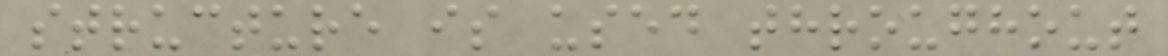structure is used throughout
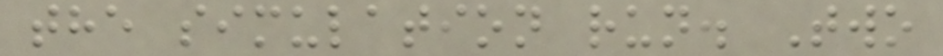the simulation run. Two
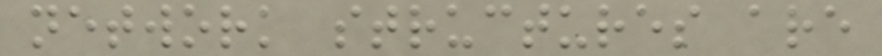network structures are
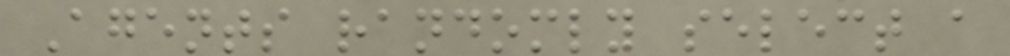Agents randomly select a
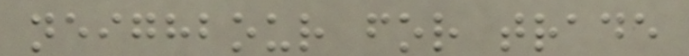neighbour for trade
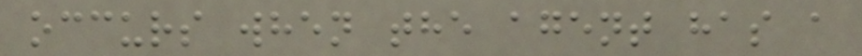occurs when the agent has a
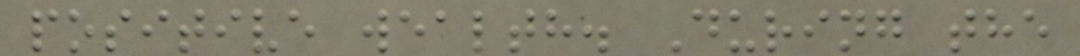positive wealth. During the
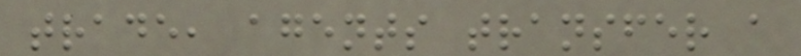trade, agents transfer a
